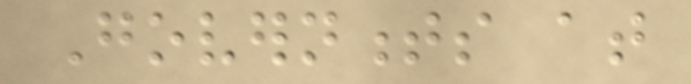Governments at
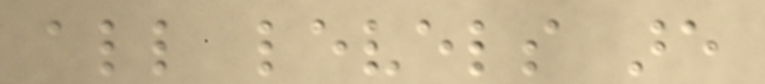all levels are
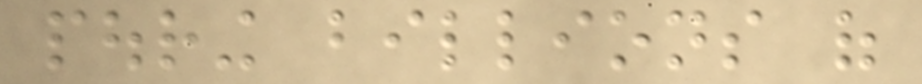pouring billions of
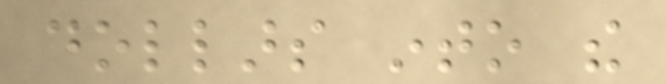dollars into the
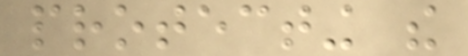protecting the
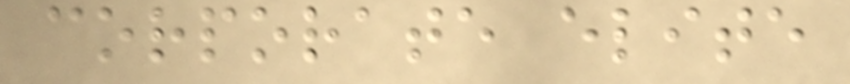corporate elite
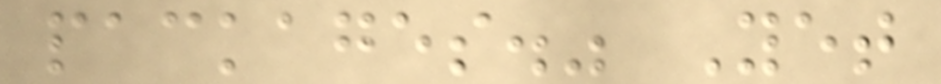packages." Yet
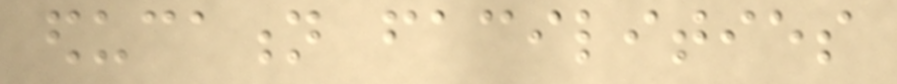education facilities
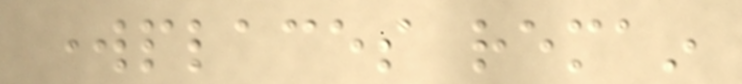workplaces remain
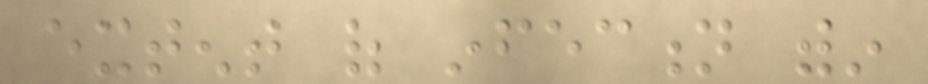extent of infection within
